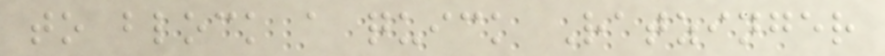to block a quick Ratzinger
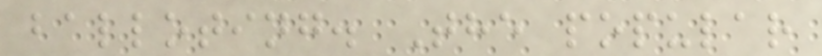balloting. The popular
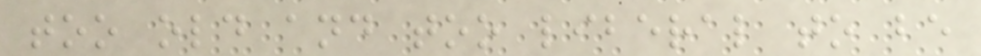too old and too liberal to be
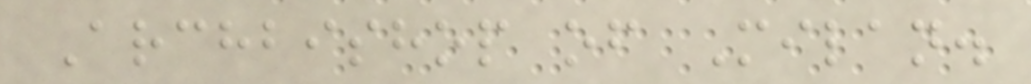Archbishop of Milan.
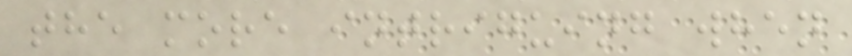the more intriguing when
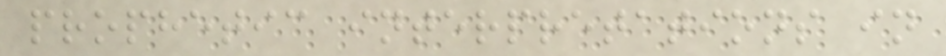prophetic interpretations in
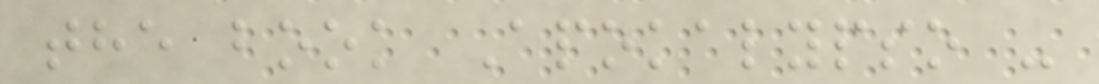the book Apokalypso -
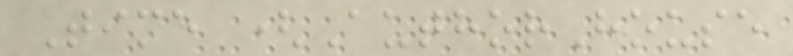Time (AuthorHouse
